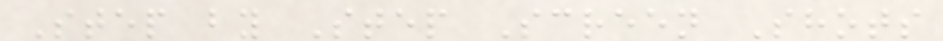Step by Step Screen Shots
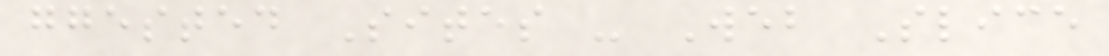ggested Sites - Web Slice
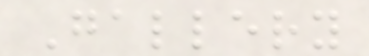Gallery
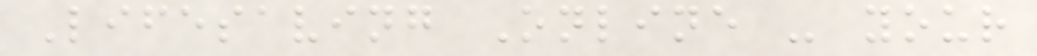Lifesaving Online - your
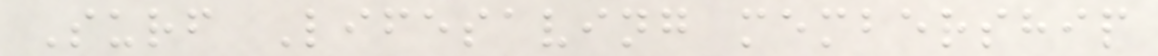Surf Lifesaving membership
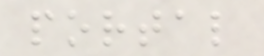portal
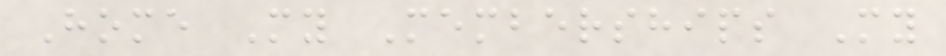Home My Memberships My
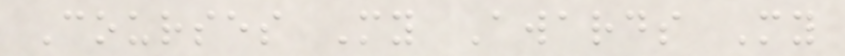Courses My Awards My
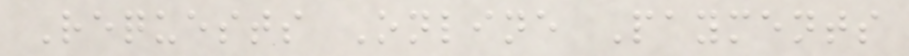Requests Online Payments
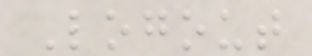Logout
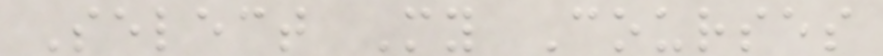Select My Courses
